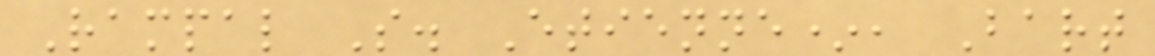Rampal S. Etienne*, Bart
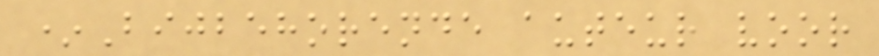*Bijbehorende auteur voor
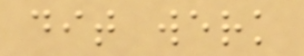dit werk
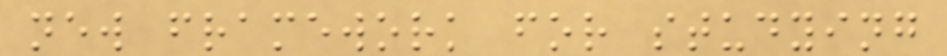new framework for studying
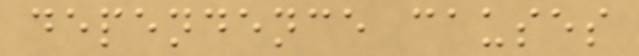dependence causes
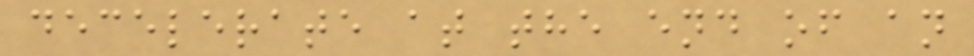decelerate at the end of an
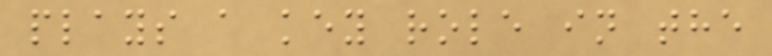plays a key role in the
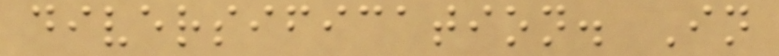diversification. In
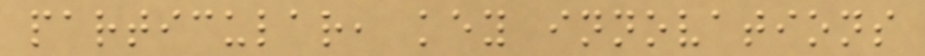particular, key innovations
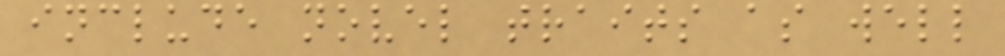include novel traits as well
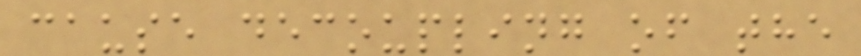cause decoupling of the
